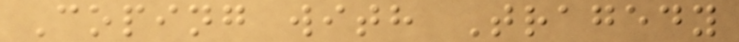Coping with Tragedy
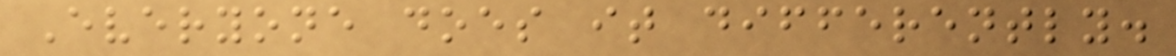Everyone does it differently.
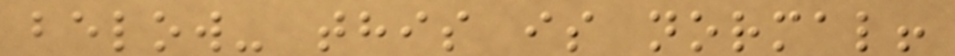below- this is normal!
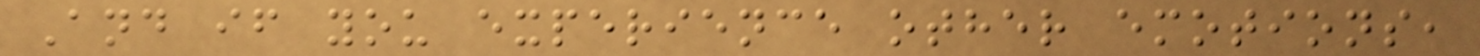And if you experience other emotions,
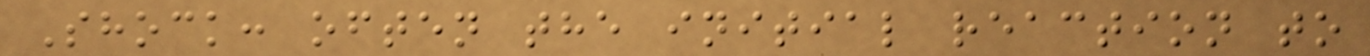Shock: often the initial reaction to
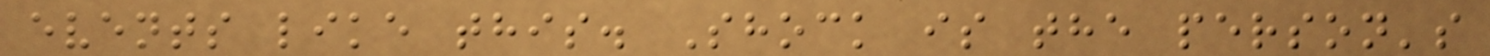events like this. Shock is the person's
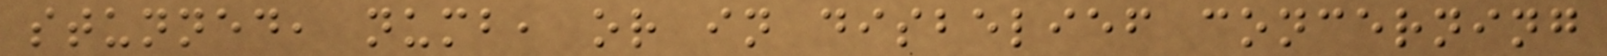stunned, numb, or in disbelief concerning
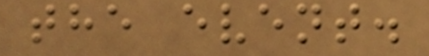the event.
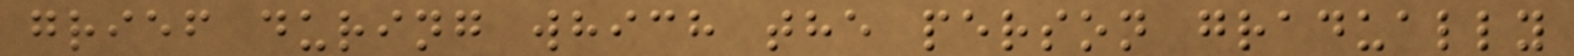grief during which the person gradually
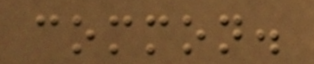common.
